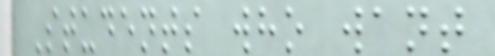Students who want
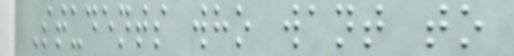Students who want to
